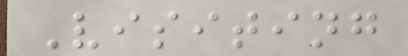Visiting
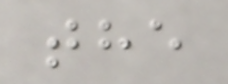the
